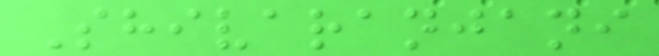Shivaranjani
